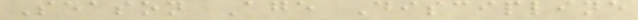Season Age Discipline
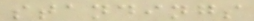standings
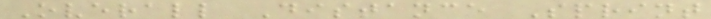Overall Distance Sprint
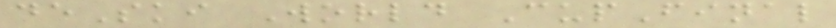deSki World CupFinal
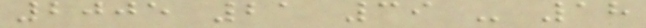2005 21 39 - 18
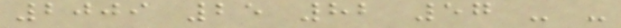2009 25 82 57 - -
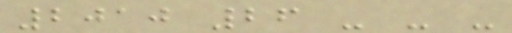2010 26 - - -
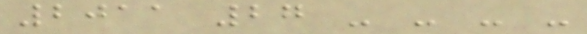2011 27 - - - -
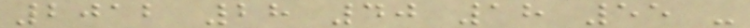2012 28 40 18 55 -
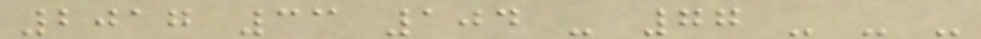2017 33 104 - 77 - - -
